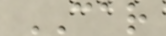CAR
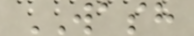WASH
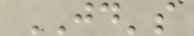JD's
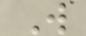W
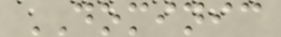DOMINIC
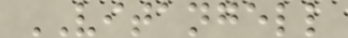VITANGELL
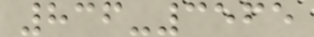836-3565
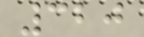320
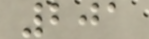201
